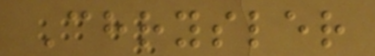Chrysler
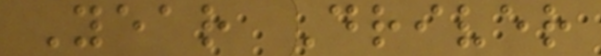Year Driver
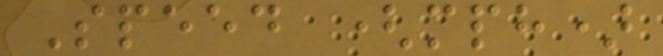Speed (mph)
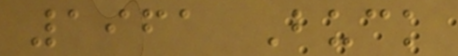1961 Buck
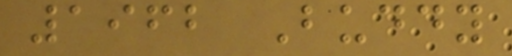1962 Buddy
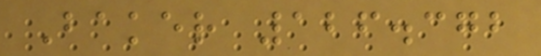Baker 126.372
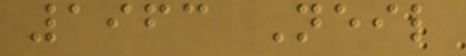1963 Neil
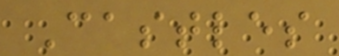Castles
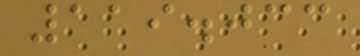119.033
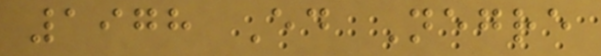1978 Ed Negre
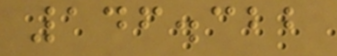146.322
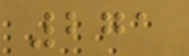271
